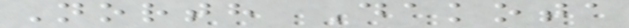North Dakota
